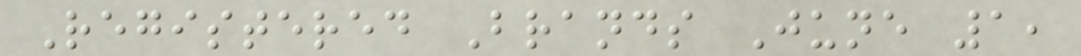Registered Brands June 1,
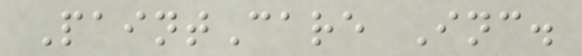PaintCare Inc.
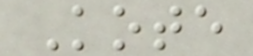Kote
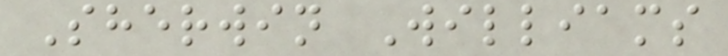Sherwin Williams
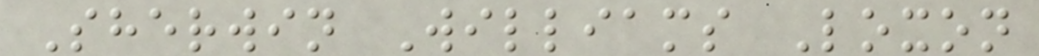Sherwin Williams Loxon
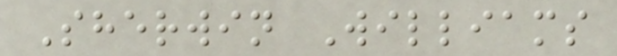Sherwin Williams
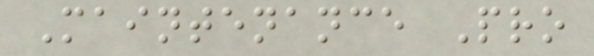Maintenance Pro
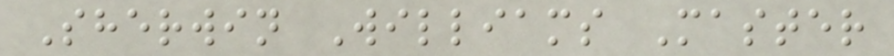Sherwin Williams Master
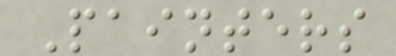Painters
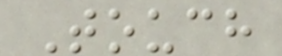Touch
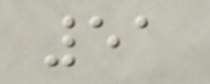51
